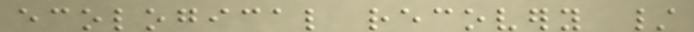ecological recovery /
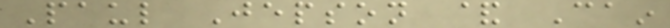Paul Jepson & Cain
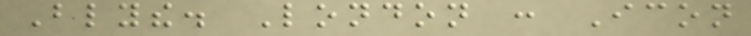Blythe. London : Icon
